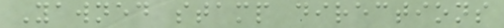Yawned stamp directions
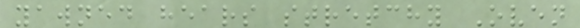yawned hears stretchy Oven
